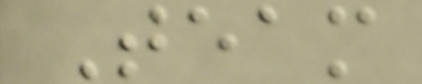Team
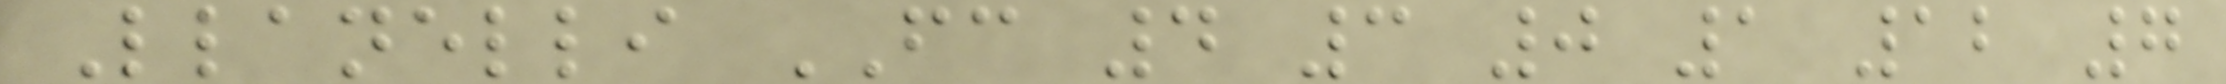Llanelli FC 4 3 0 1 12 7
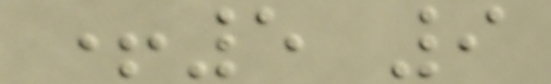+5 9
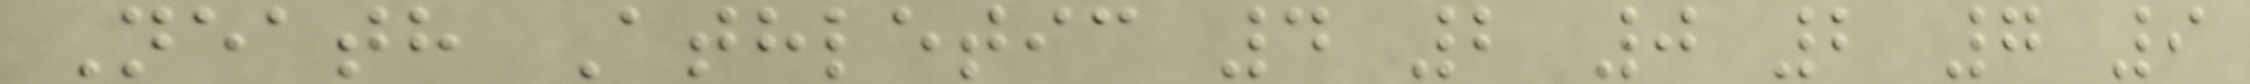Neath Athletic 4 2 0 2 7 9
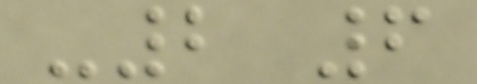-2 6
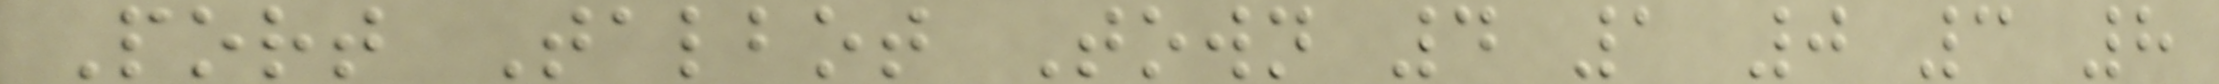Port Talbot Town 4 1 0 3 8
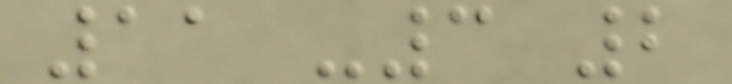11 -3 2
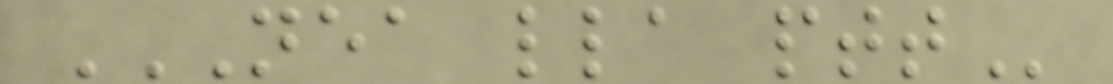NEA LLA PTT
